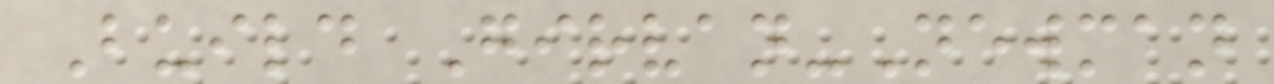Build Girvan-Newman
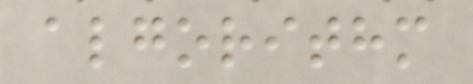algorithm
